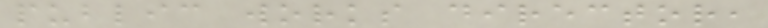public works director,
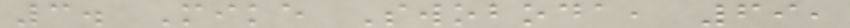3. Mike Swoboda, 69,
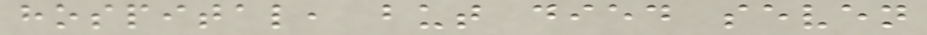hospital, but died seven
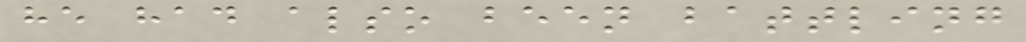he had also been battling
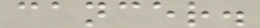cancer.
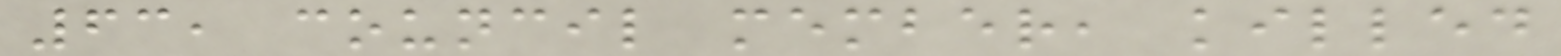63, council member, killed
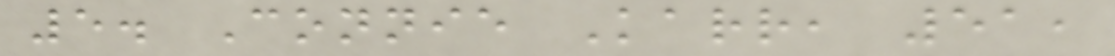5. Connie Karr, 51,
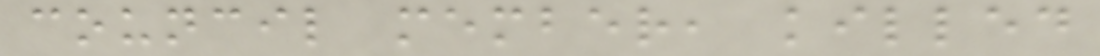council member, killed
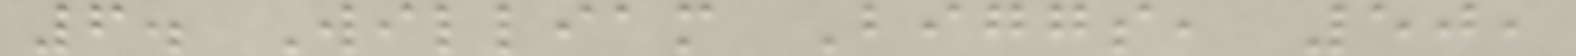6. William Biggs, 50,
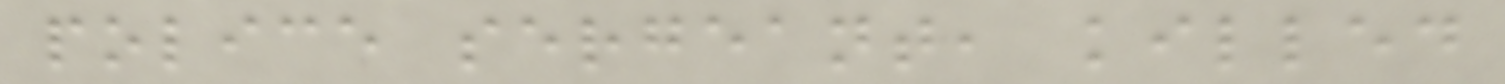police sergeant, killed
